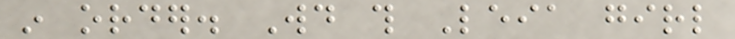in order. Would this Leia girl
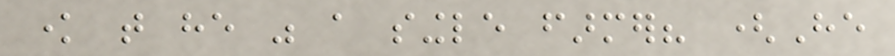know that he was a single farmer? (He
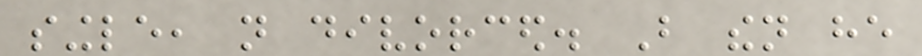single, not divorced. But then he
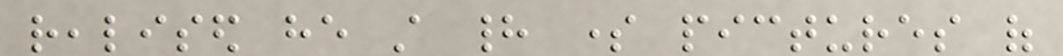realised he still had some pictures of
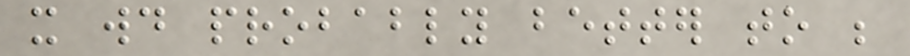it would probably better to be
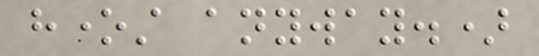honest anyway.)
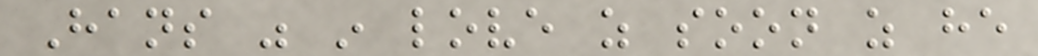Hans was in love as soon as he
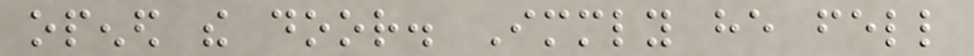opened the door. Immediately he fell
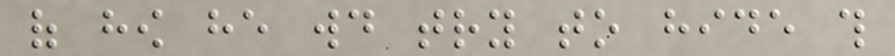of how he would try to hide this
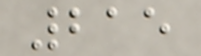215
